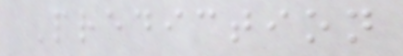Prediction
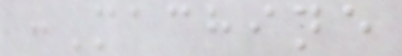:Machine
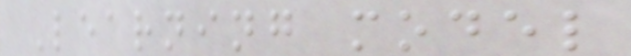Learning model
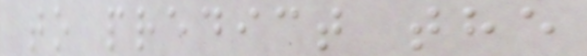to predict the
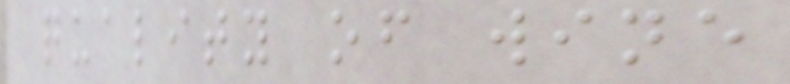quality of wine
